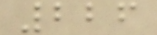226
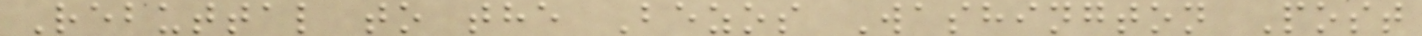Rebuttal to the Bezos Washington Post
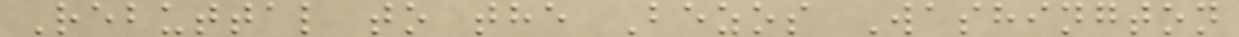Rebuttal to the Bezos Washington
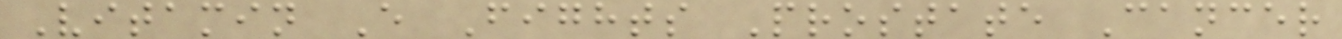Vitamin E Fights Prostate Cancer
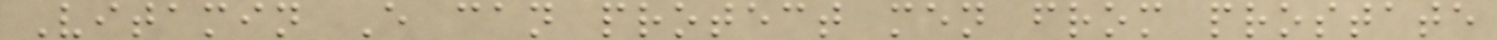Vitamin E can protect men from prostate
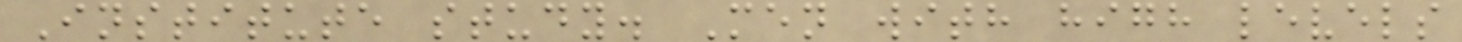Institute study. Men with high levels
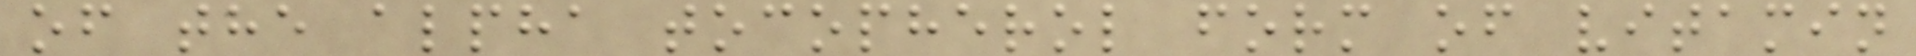of the alpha tocopherol form of vitamin
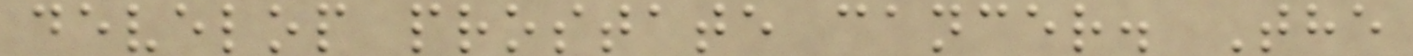develop prostate cancer. The
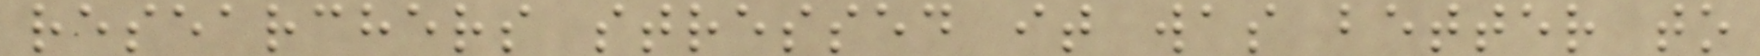researchers stressed it was better to
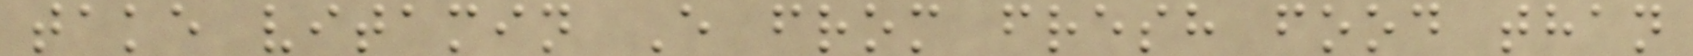take vitamin E from fresh food than
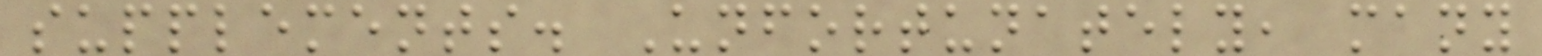supplements. Unfortunately, many
